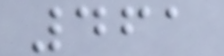461
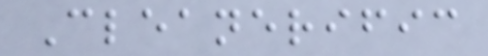Cleanerific
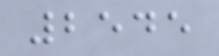2545
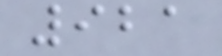921
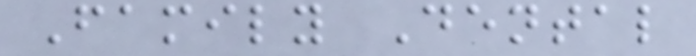Family Dental
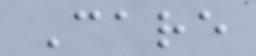Care
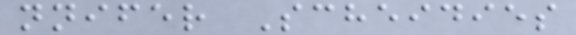nnifer Scheidies
